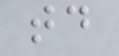td
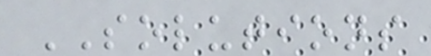SOLUTIONS
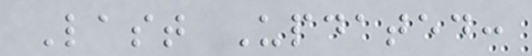Last Updated:
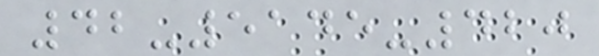42-5145-420
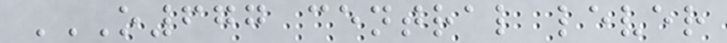O677 CENTRAL LEVER
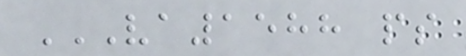VA1588 PS
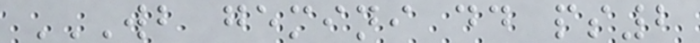WB GEMINI DD PS2
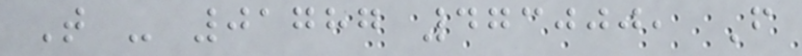T - 01787 473000, F
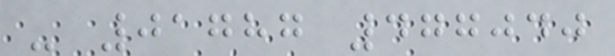- 01787 477040
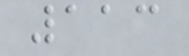113
